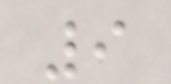9
